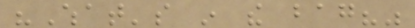"What's in the bag?"
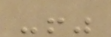-!"
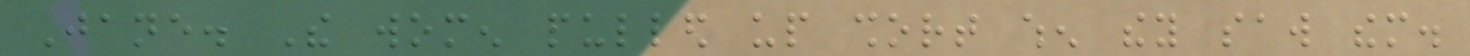Jane. The women pulled up short when they saw them.
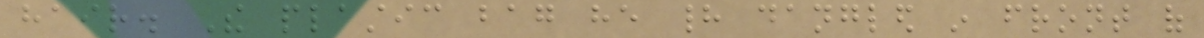hair. The plastic bag he had dangled in front of
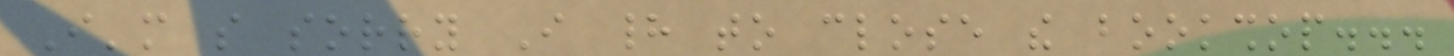I'm so sorry I had to close the bookshop...
